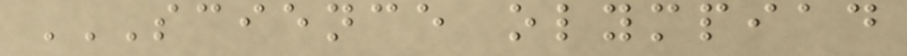SCIENCE OLYMPIAD
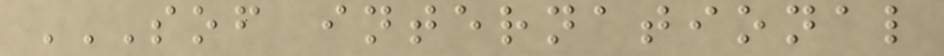SOF INTERNATIONAL
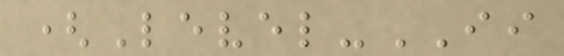(Level-II
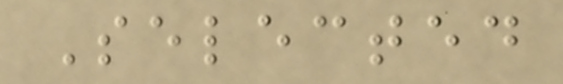Selected
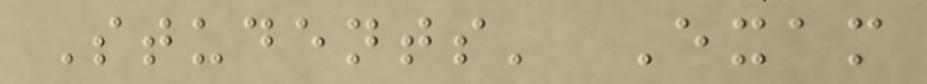Students' Exam
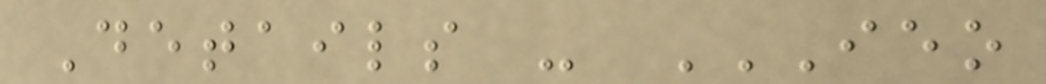Details - IEO
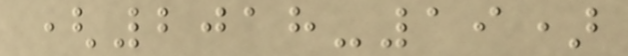(2018-19)
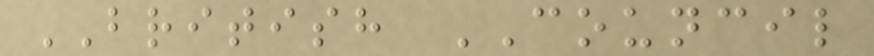BRITISH COUNCIL
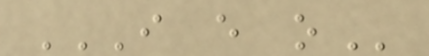I E O
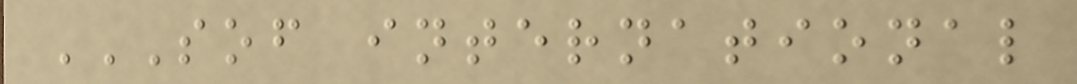SOF INTERNATIONAL
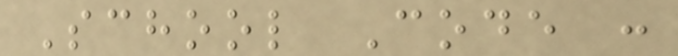School Code :
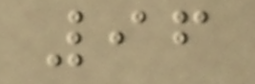96
